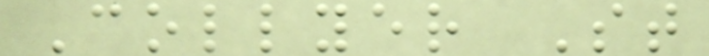Collyer St
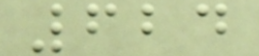624
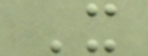X
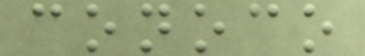conoco
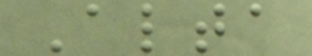Alta
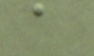a
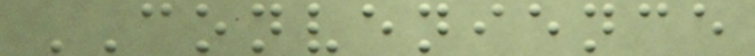CONVENIENCE
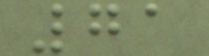71
